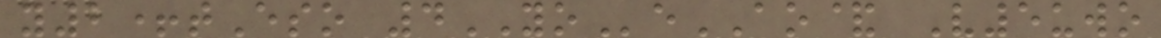y2+tEso 4YOeAO& V5uwo
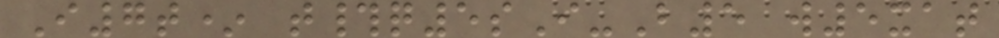I7t* t#q5sI-B5 w5xat
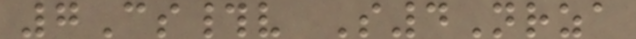7Cs#v S4Nrza
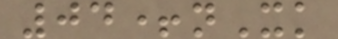04+nXk
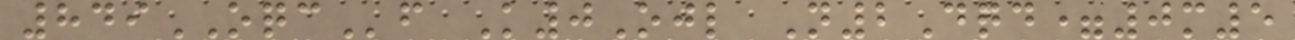849OQCf K0Ojl N2Dqd=0m5
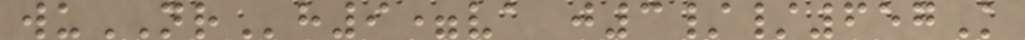wuNRh9=va j3//657K
